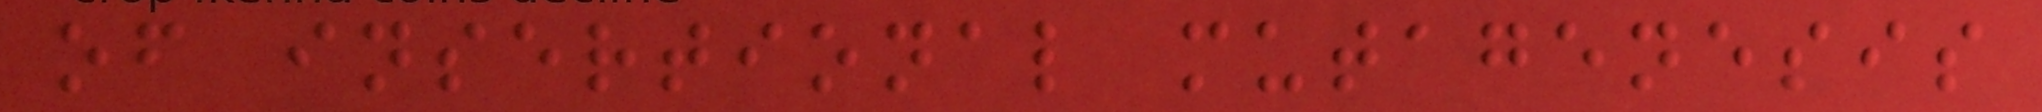of insertional mutagenesis
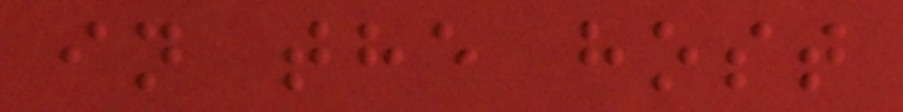in the host
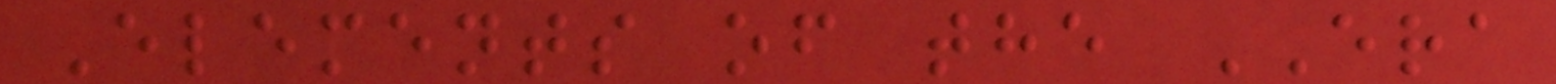Elements of the ERA
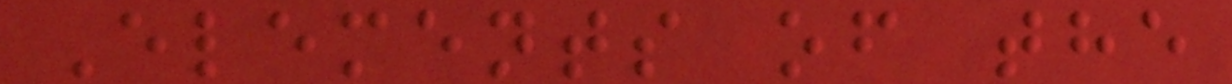Elements of the
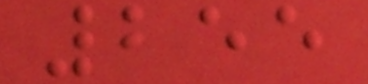255
